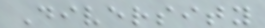Diversity
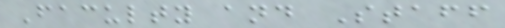Faculty and Staff
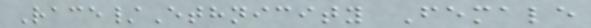Race/Ethnicity Female
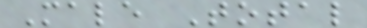Male Total
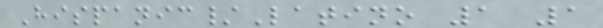Hispanic/Latino 1 1
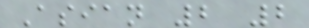Asian 2 2
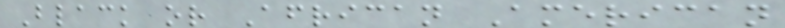Black or African American
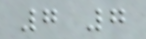7 7
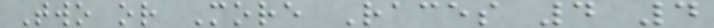Two or More Races 4 4
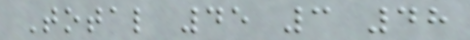Total 45 3 48
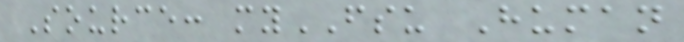Source: myFSU Human
